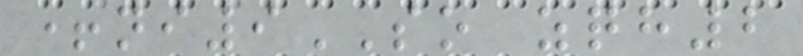+ni9SO zqh2
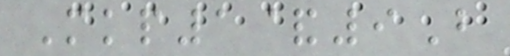Mkp1&9B
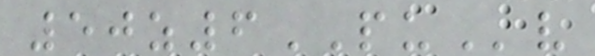50z6PUv
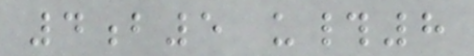4b5 u#8
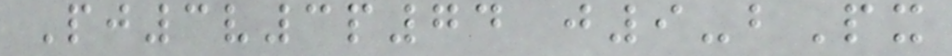Pj3v3p74 j9-bPx
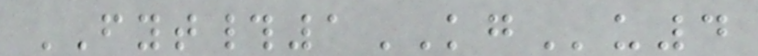FYT#1KGu4
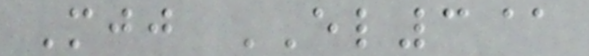Mjj EL3@
